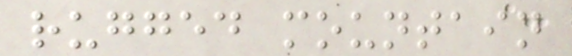rugged mountain
